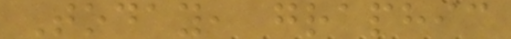Today, graphic
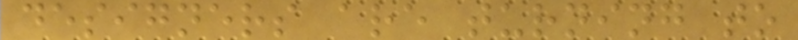designers are turning to
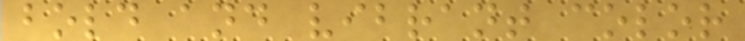bold and vibrant color
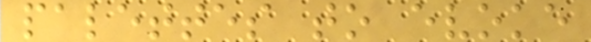palettes to evoke
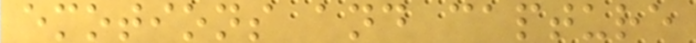emotions and capture
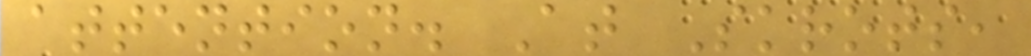attention. At Skrots,
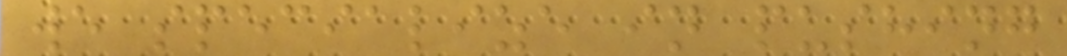we specialize in pushing
